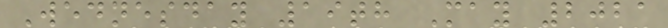Wednesday 19th May 2021
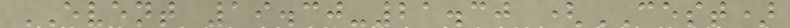EVENT 19.30-21.30 (CEST)
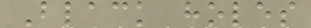Black holes
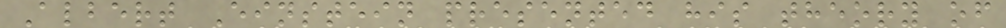Albert Einstein presented his theory of
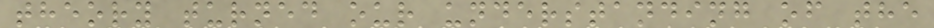theory turned our understanding of the
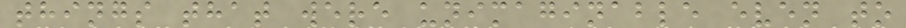things that were unimaginable even to
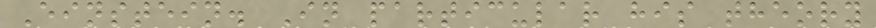Einstein. In particular his theory
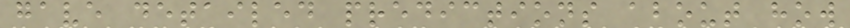gave detailed predictions about how
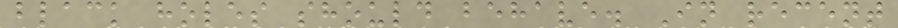black holes should behave. In recent
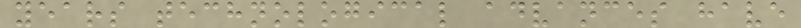years technological advances have
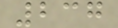237
